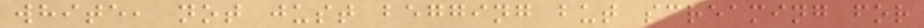white, not just begging but screaming for
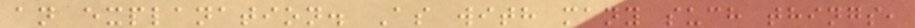an explanation. As with many such things,
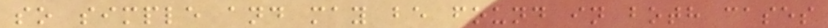so simple and may be found in both cases
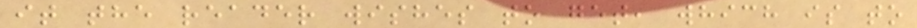it the reader wishes to get, which is to
